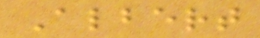Albert
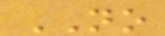NO
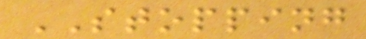STOPPING
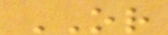OR
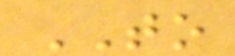TO
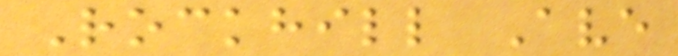Rockhill Ave
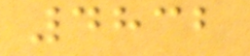4832
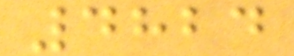4824
